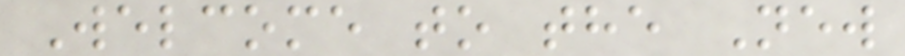Welcome to the New
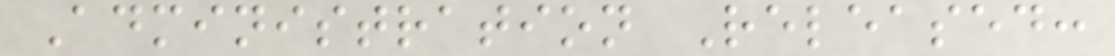Administration Released:
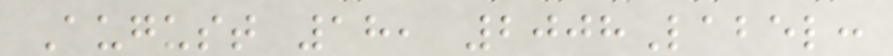August 18, 2008Label:
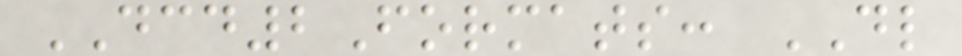DCD2Formats: DL
